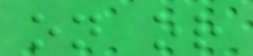on or
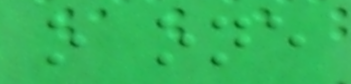o one
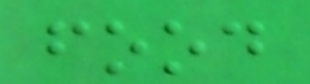food
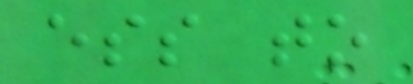ess to
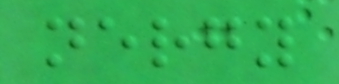nergy
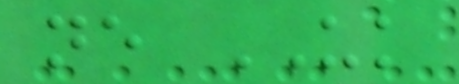ne UK
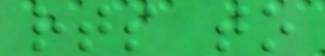rts to
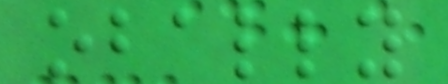obally
